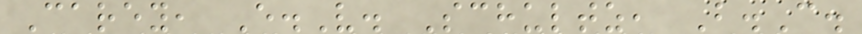Carey, E.V. Schultz, B.C.
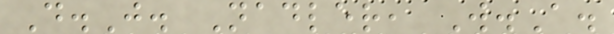D.J. Nadler, W.A.
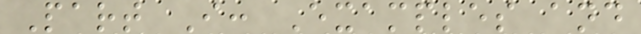Part I: Examples and
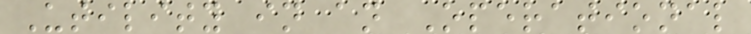Utility in an Operational
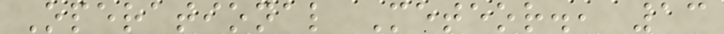Operational Meteor., 13
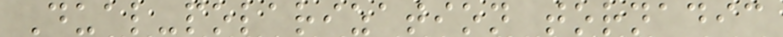Dual-polarization tornadic
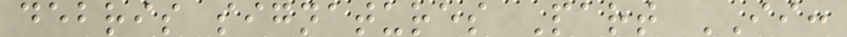debris signatures Part II:
